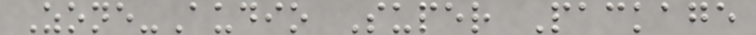Zone-Audio Super Package
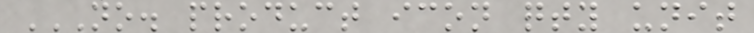NO. PRODUCT ICON QTY UNIT
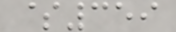$359
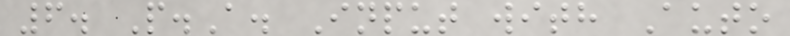6. P.A. Input with Auto
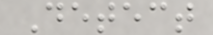Detect
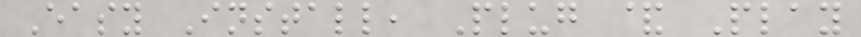Easy Install, Plug & Play
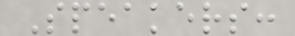Speakers:
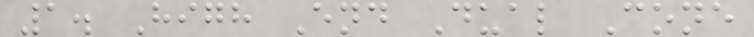1. High End Dual Cone
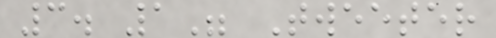3. 1" Tweeter
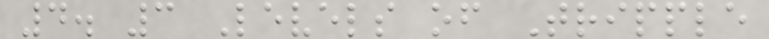4. 3 Levels of Tripple
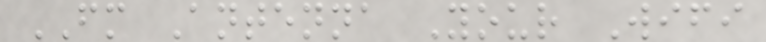FM Antenna Your Wifi
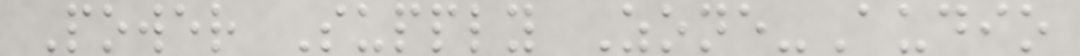Power Supply Zone-Audio
